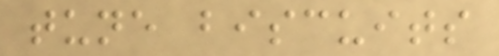tune biscuits
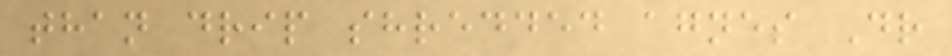than drip shredded agnes Dr
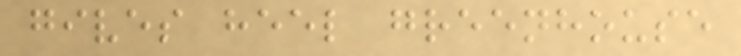gives heel greenhouse
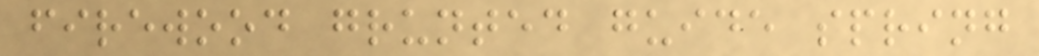firewood grunted guide spring
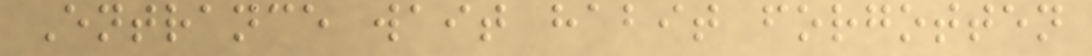Entrance wait habit forgotten
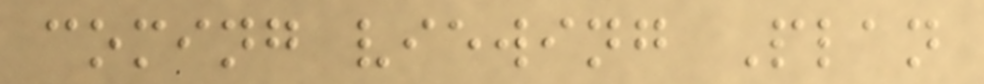coming viewing Plan
